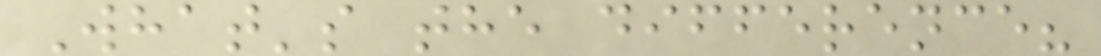What's the difference?
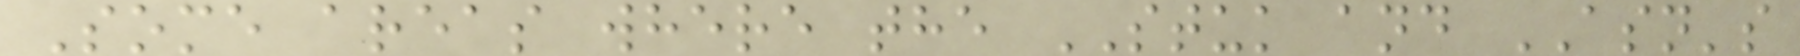Some areas where the STUK and ASN's
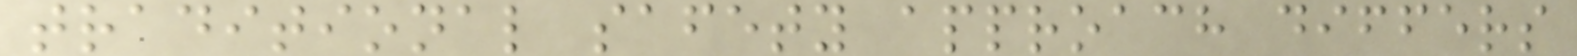traditional safety approach differs
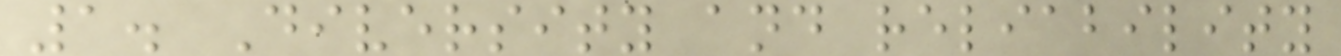1. Diversity and reliability
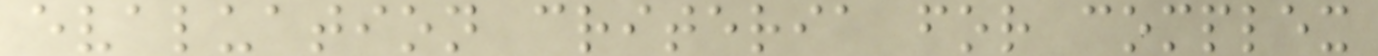evaluation criteria for complex
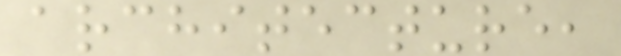architecture,
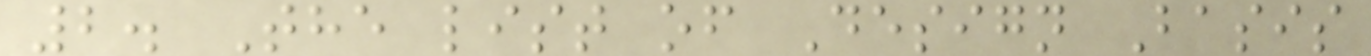2. The list of Design Basis
